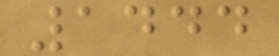1444
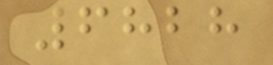6828
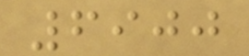6900
